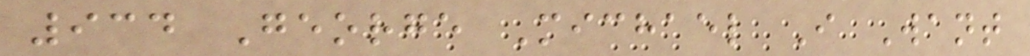934 George Michael I Want
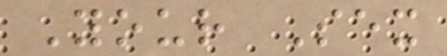Your Sex
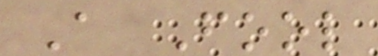A Fool
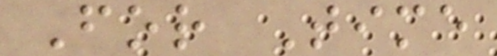For Time
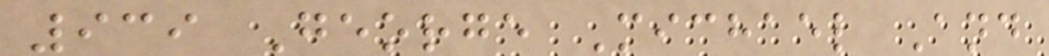939 George Michael And
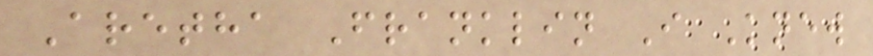Aretha Franklin I Knew
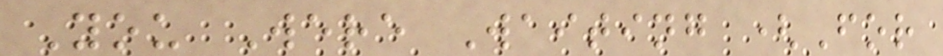You Were Waiting (For
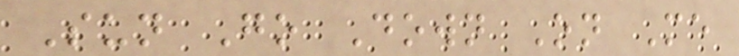Sun Go Down On Me
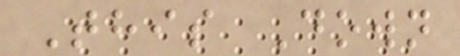This Down
